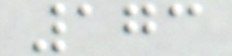173
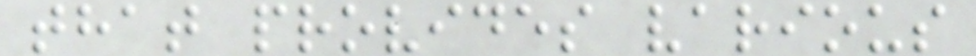that provides various
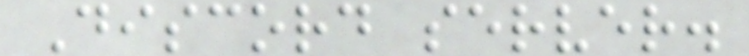Discord server.
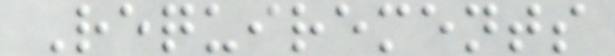Requirements
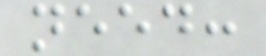need:
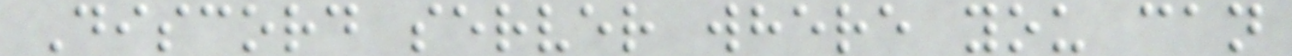Discord server where you can
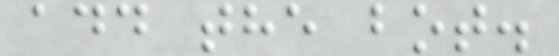add the bot.
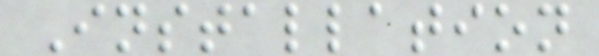Installation
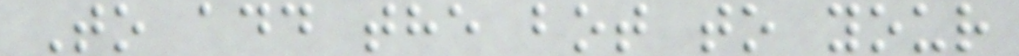To add the bot to your
